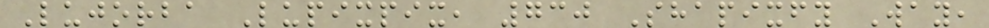Lujorba Lupixpix, 730 Shapixfy Way,
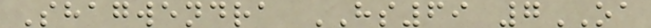Shagwendra HS69 7OA
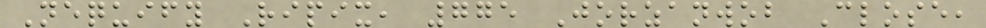Nequify Ripix, 775 Jorzanwob Close,
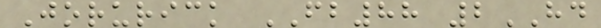Jorurick FB88 2HD
